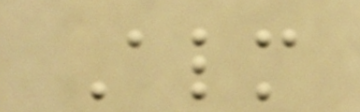Almost
